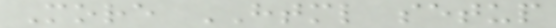More HTML setup
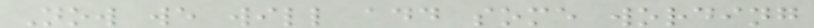Now we will add some wording
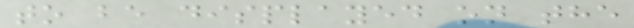to be displayed on the
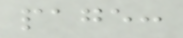page:
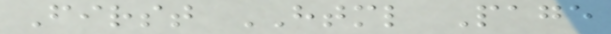First HTML Page
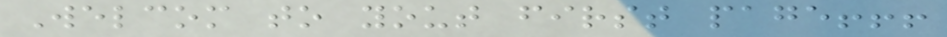Welcom to yout first page!!!
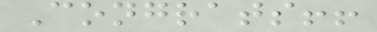Congrats!!
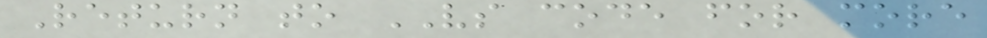Return to VS code for more
